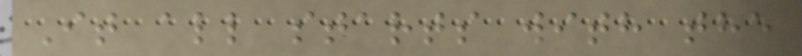It all starts with the
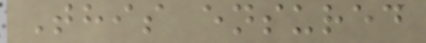This ensured
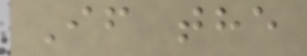If the
